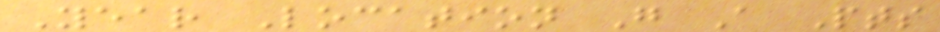Year Location G A Pts
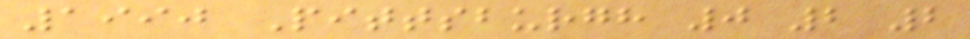1990 Pittsburgh 0 2 2
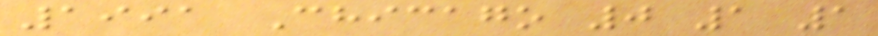1991 Chicago 0 1 1
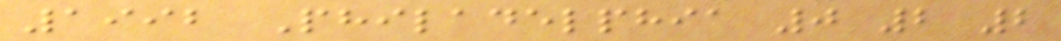1992 Philadelphia 0 2 2
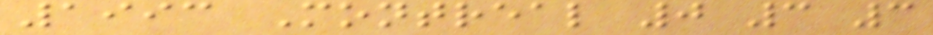1993 Montreal 0 3 3
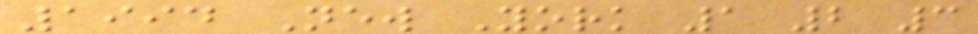1994 New York 1 2 3
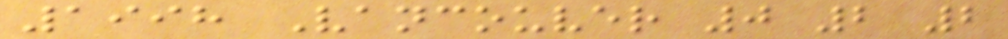1998 Vancouver 0 2 2
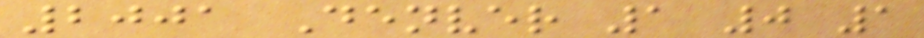2001 Denver 1 0 1
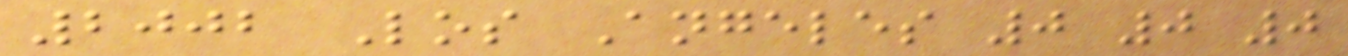2002 Los Angeles 0 0 0
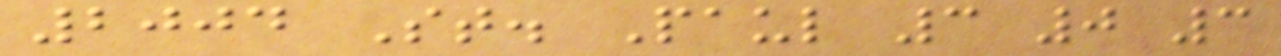2004 St. Paul 3 0 3
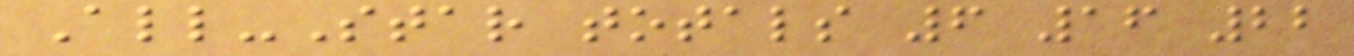All-Star totals 6 16 22
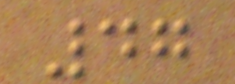47
